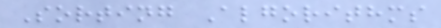Sorting Algorithms
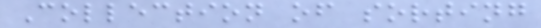Collection of sorting
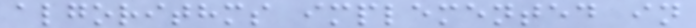algorithms implemented in
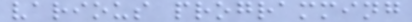various programming
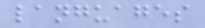languages
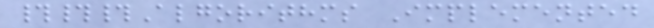###Algorithms Implemented
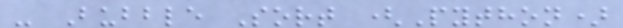- Bubble Sort (Python)
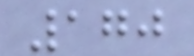170
